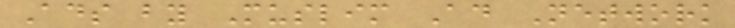Ads by Muslim Ad Network
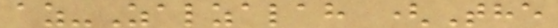az-Zalzalah (The
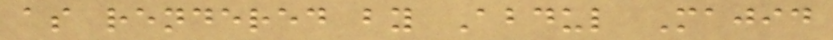as rendered by Abdul Majid
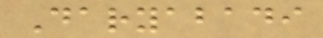Daryabadi
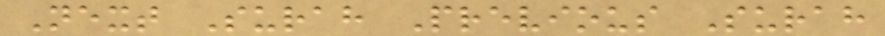Next Surah Previous Surah
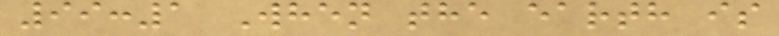99:1 When the earth is
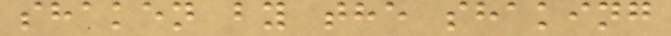shaken by the shaking
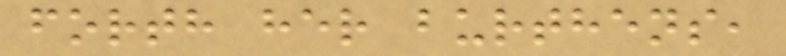forth her burthens,
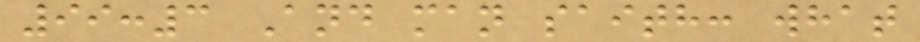99:3 And man saith: what
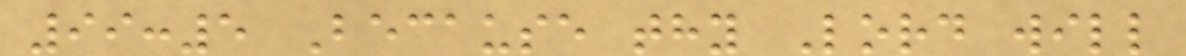99:5 Because thy Lord will
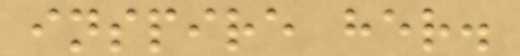inspire her.
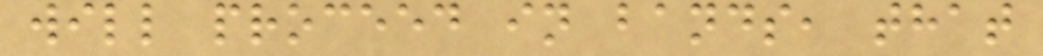will proceed in bands, that
